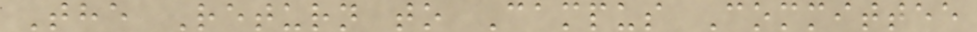The Return to Campus Committee
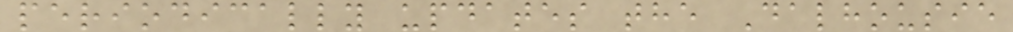periodically updates the Dalhousie
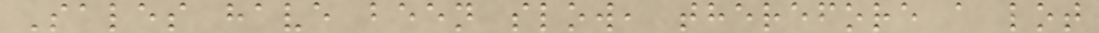Sales have been slow, therefore a lot
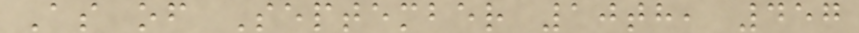As of September 10th, 457
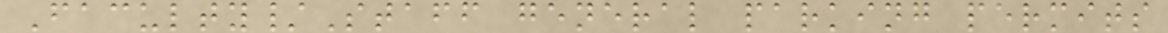Faculty/Staff general parking permits
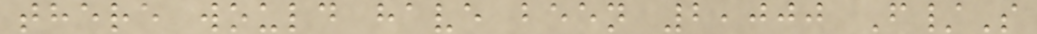there would have been 2,000 F/S
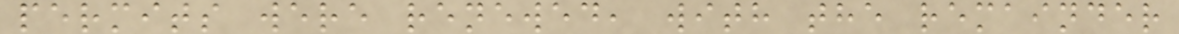permits were renewed, with the remainder
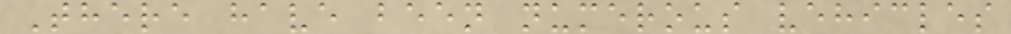There have been numerous vehicles
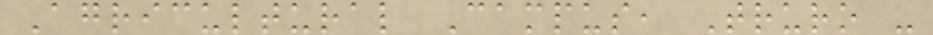Agricultural Campus, Truro -
